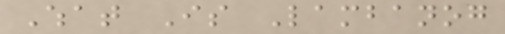What Is Lambanog
